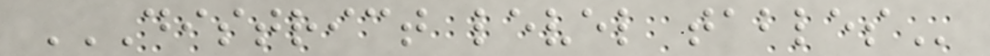DISTRICT LEVEL TABLES
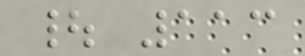| 113
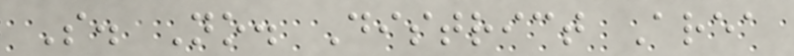S. No. District Area
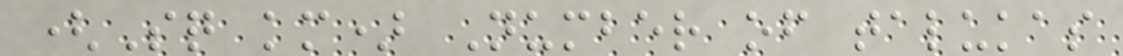(Sq km) Number of talukas
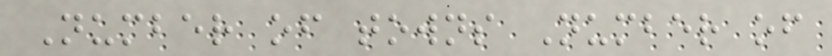Number of towns Number of
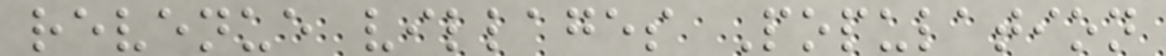revenue villages Population
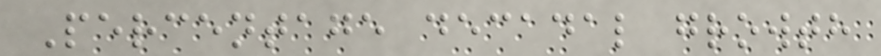Percentage decadal growth
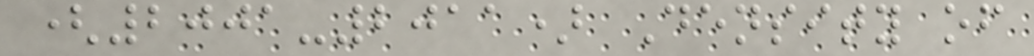(2001-2011) Density of
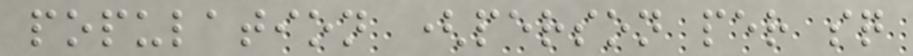population (person per sq
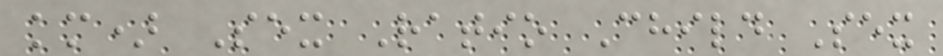km) Sex Ratio Child Sex
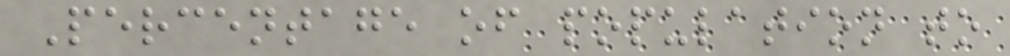Percentage of population to
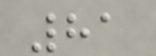81
